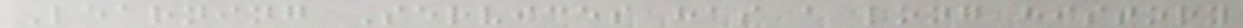Learning Services has a long history
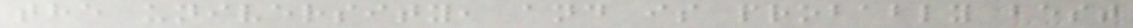the university, and is probably best
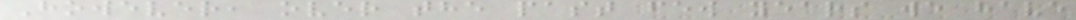However, over the past few years we have
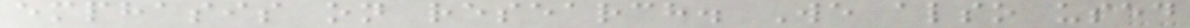emphasis on research. We also used
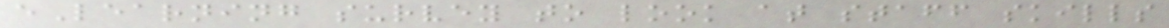eLearning survey to look at staff skills
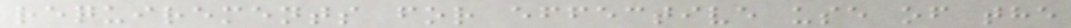requirements for effective use of the
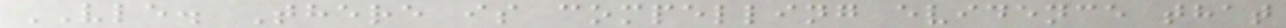VLE. There is compelling evidence that
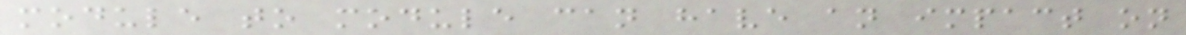module to module can have an impact on
